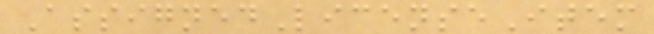AssignedLicenseItem
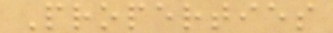Properties
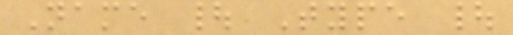Name | Type |
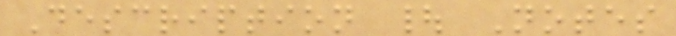Description | Notes
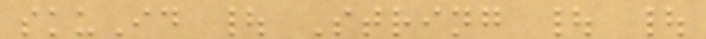skuId | String | |
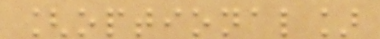[optional]
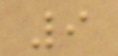9
